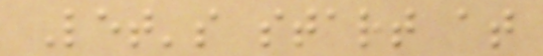Let's start at
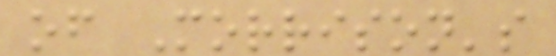of Morrison's
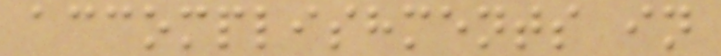accomplishments in
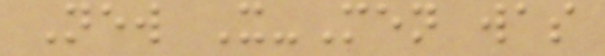New X-Men was
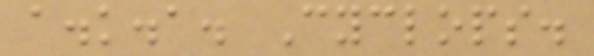a.k.a. Cyclops.
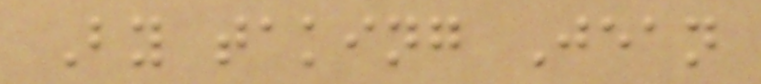By taking Jean
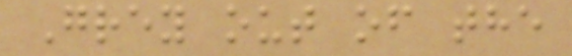Grey out of the
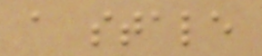a stale
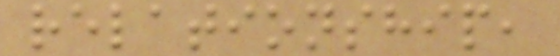relationship,
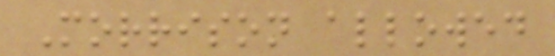Morrison allowed
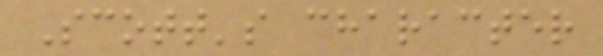Scott's character
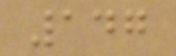147
